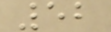52
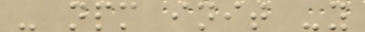- npm init -y
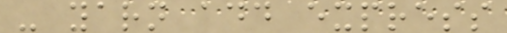- yarn add express
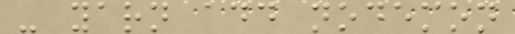- yarn add nodemon
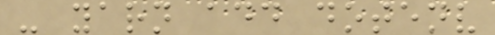- yarn add dotenv
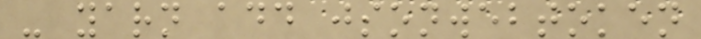- yarn add jsonwebtoken
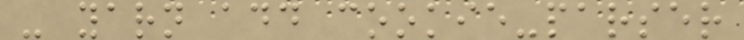- yarn add cookie-parser
